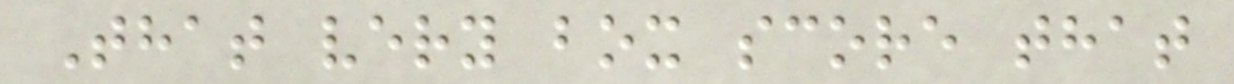That very box score that
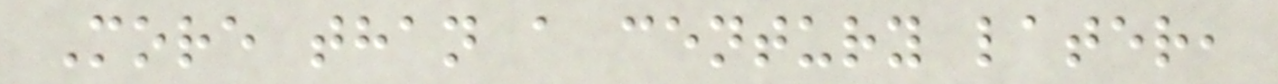More than a century later,
